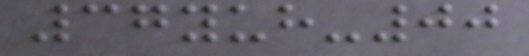37yuh-00
